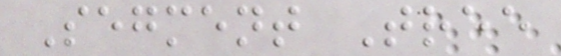Segment Tree
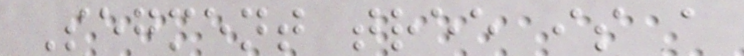Segment tree is a
